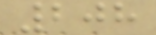208
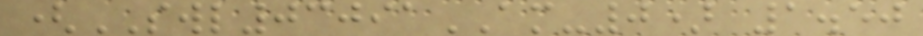(SWL03091AM-0) 1.50
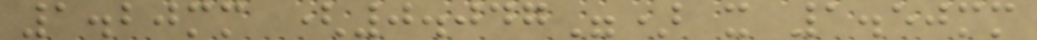1.20mm (0.047") x 1.50mm
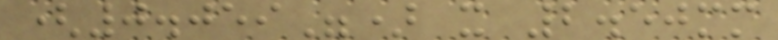(0.059") x 2.50mm
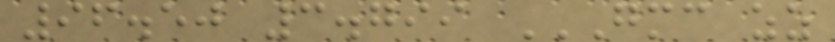96.50 3.799 GMC ZZ
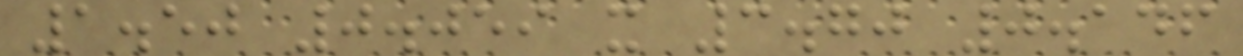1.50 0.059 x 3.70 0.146
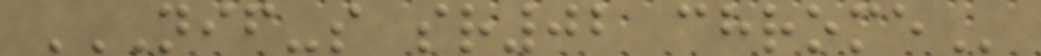NIF-S SR02 CHROME
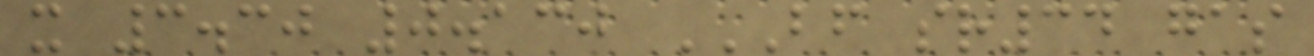x 3.30 0.130 BF SR34 GAS
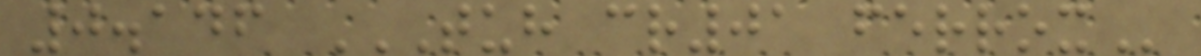0.146 TUH CR01 FERROX
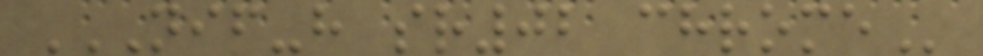NIF-H SR02 CHROME
